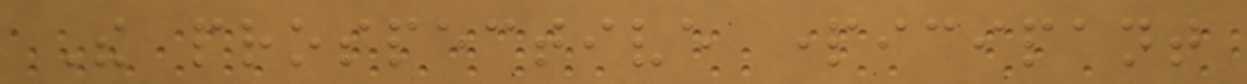The prospective participant
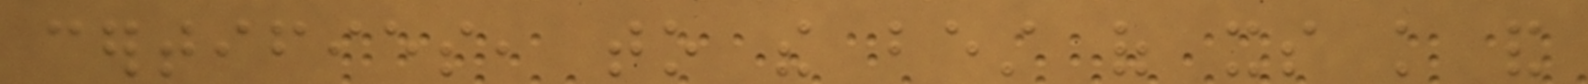certifies, to the best of its knowledge and
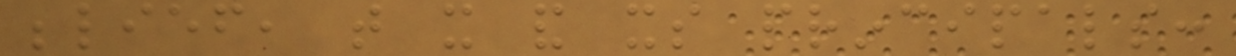belief, that it and its principals:
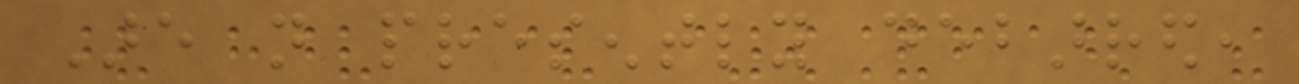Are not presently debarred,
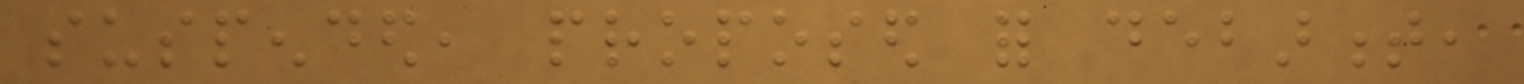suspended, proposed for debarment,
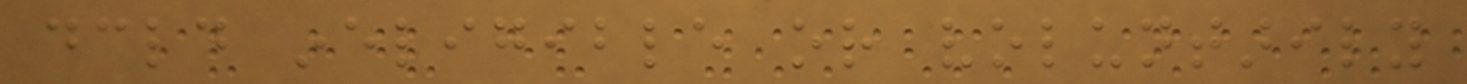declared ineligible or voluntarily
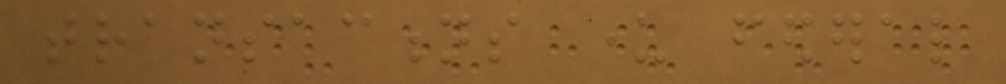transactions under federal
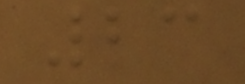23
